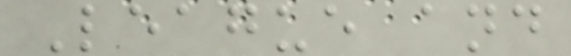League and
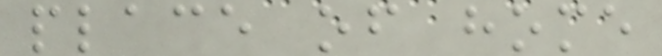place of home
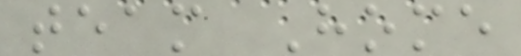team Home
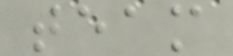team
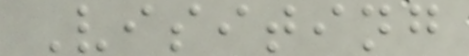Visiting
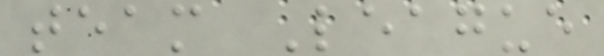team League
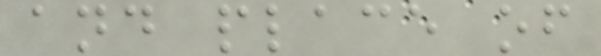and place of
